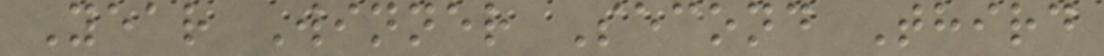Year Winner Second Third
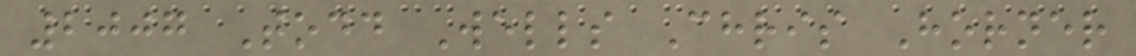2007 Todd Wells Chris Horner
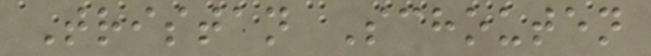Tristan Schouten
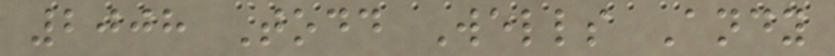2008 Todd Wells Andy
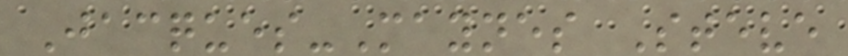Jacques-Maynes Steve
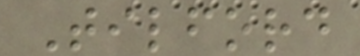Tilford
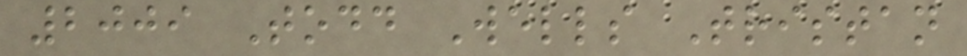2009 Todd Wells Tristan
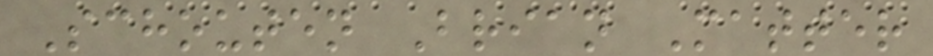Schouten Brian Matter
